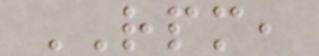RPM,
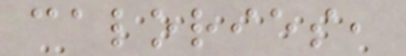calories,
